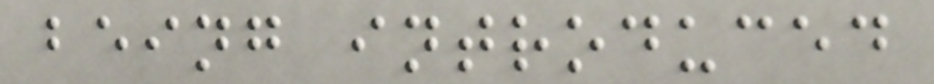being introduced
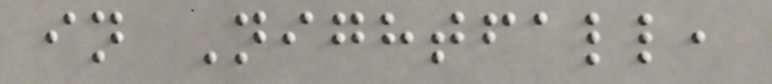in Nightfall,
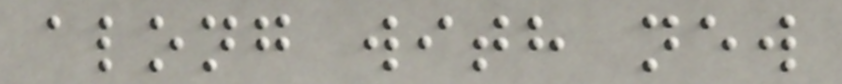along with new
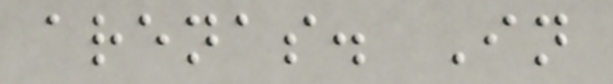arenas. In
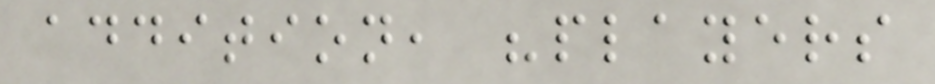addition, "players
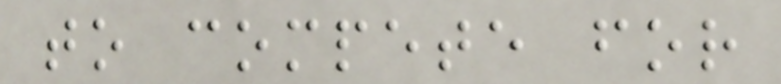to compete for
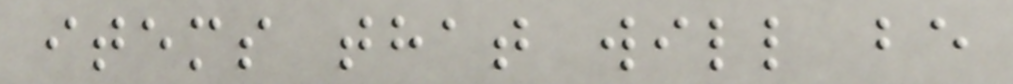items that will be
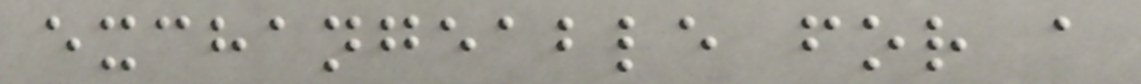exchangeable for a
